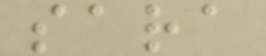sara
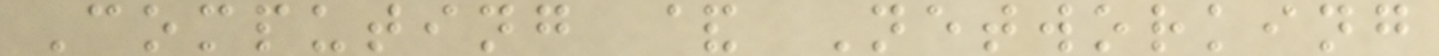Computing & Networking
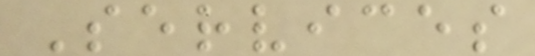Services
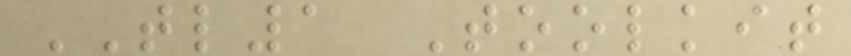TL1 Toolkit
